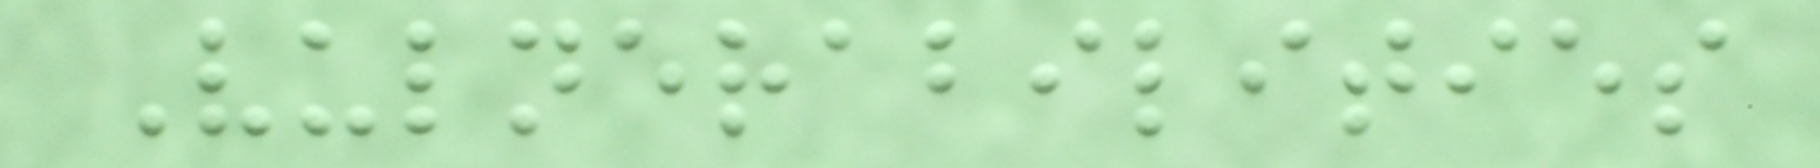Vulnerabilities
